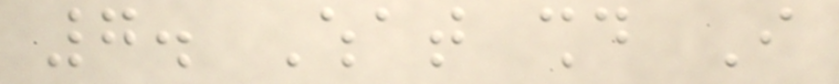7. What should I
